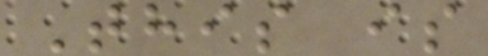This is
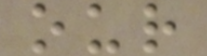our
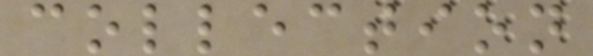collection
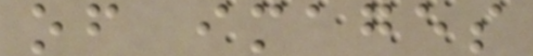of images
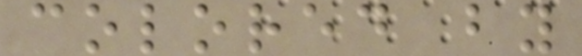colored by
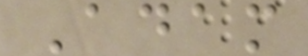Adam
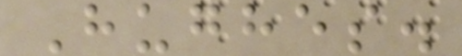Hughes.
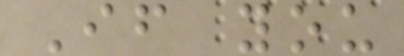If you
